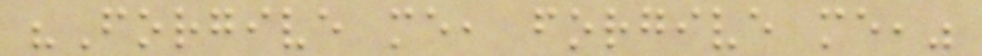"Forgive me, forgive me,"
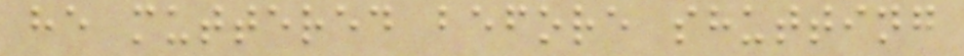he muttered before shutting
